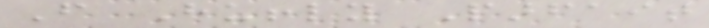From Huffly Parfait
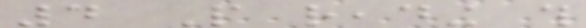4 People reading this
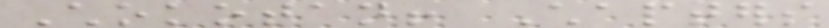Chokotan! Chapters
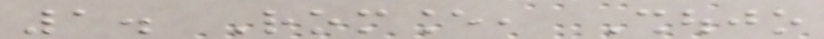1. Romance, Shoujo
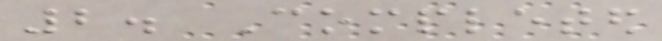2. Completed
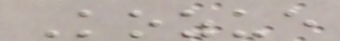Kozue
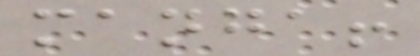manga!
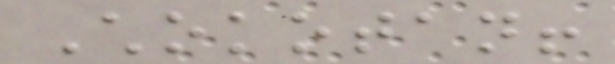Chokotan!
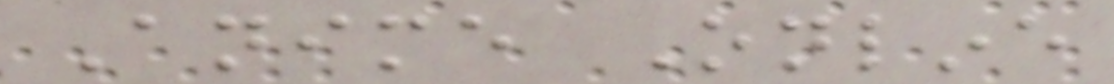Anime Online
